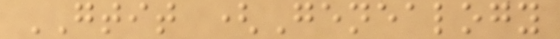GTIT (Genealogy
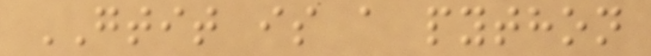GTIT is a python
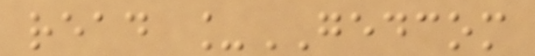read _GEDCOM
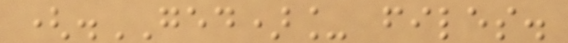(.GED)_ files.
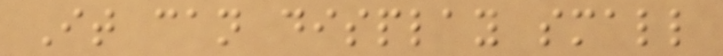It can display small
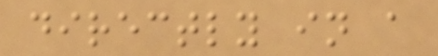directly in a
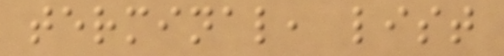terminal, list
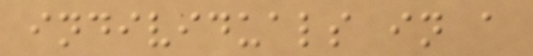individuals in a
